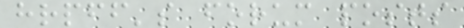hrpff's forum posts
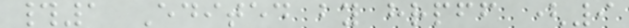#1 Edited by hrpff (9
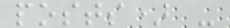posts) -
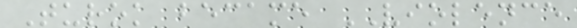Turok became VIOLENCE
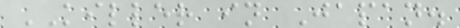KILLER in Japan.
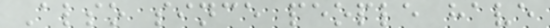Also since people have
